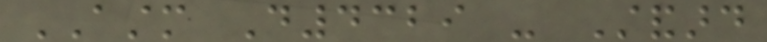ASTM D4329 - Standard
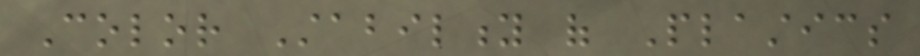Color Stability of Plastics
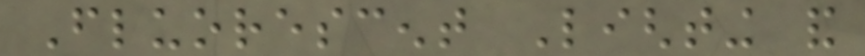Fluorescent Lighting and
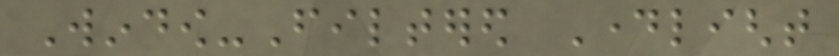Window-Filtered Daylight
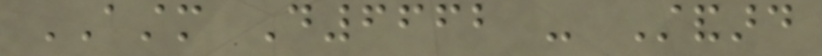ASTM D6662 - Standard
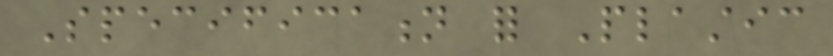Specification for Plastic
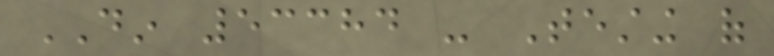DIN 53384 - Testing of
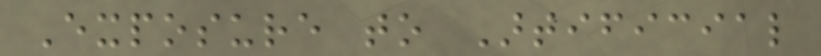Exposure to Artificial
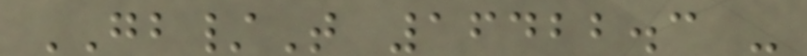GB/T 16422.3 -
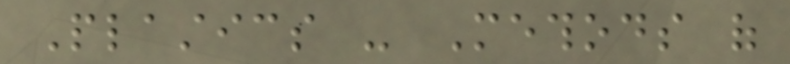Plastics - Methods of
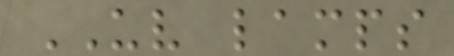UV lamps
